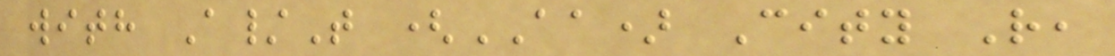with A/T (AA) City R,
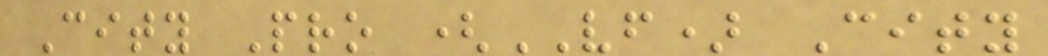City Pro (VF) City
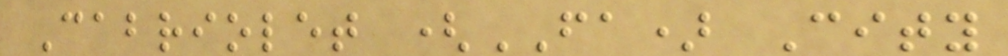Cabriolet (FA) City
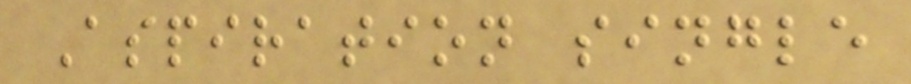Aspiration single
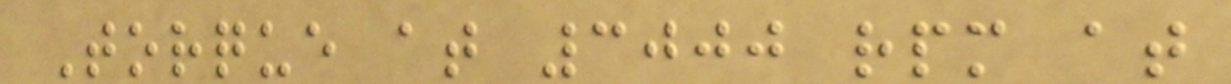Torque at 3000 rpm at
